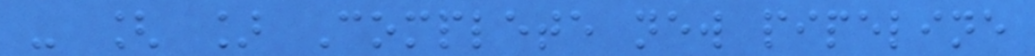- [ ] Complete new pipeline
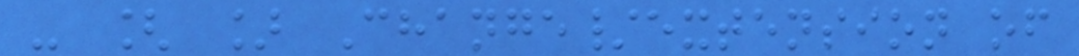- [ ] Change/extension of
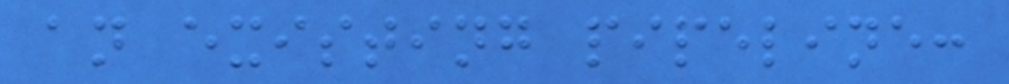an existing pipeline:
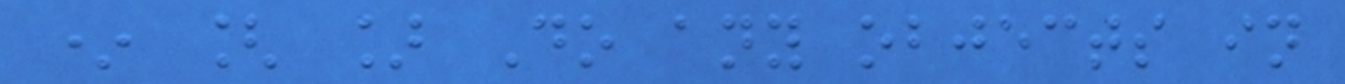* [ ] Do any objects in
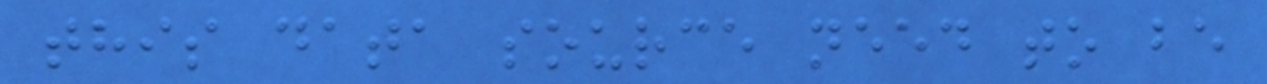this data source need to be
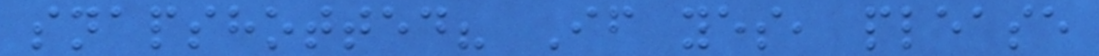snapshotted? If yes, please
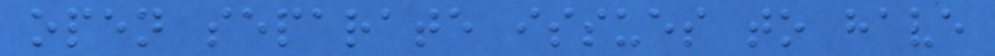open separate issues to have
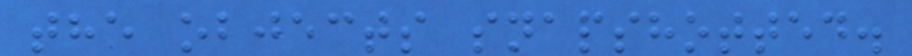the objects snapshotted.
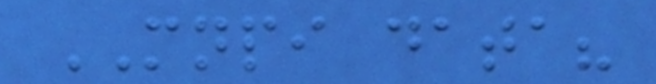MNPI data?
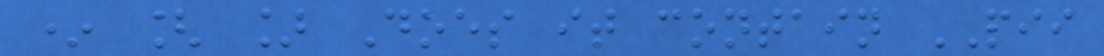* [ ] Does it contain PII
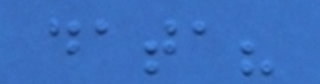data?
